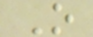O
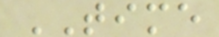TIME
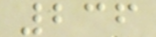236
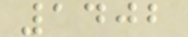1402
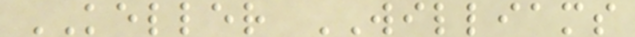KELLER WILLIAMS
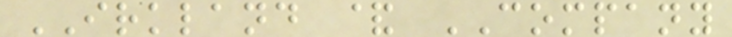IRKLAND & COMPANY
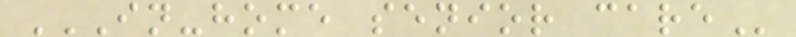IN-HOME SENIOR CARE
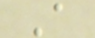A
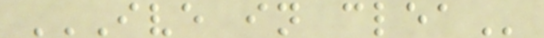IVE IN CLEA
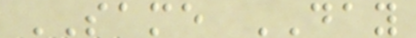SAME DAY
